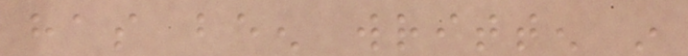has been written in
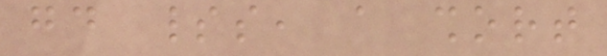good spirits, a short
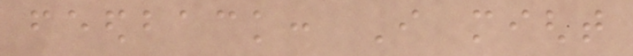feedback: I might
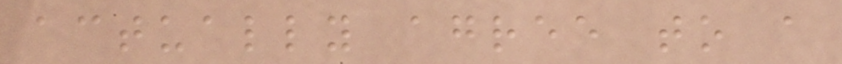actually agree to a
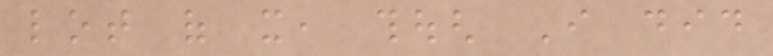lot of it, though I did
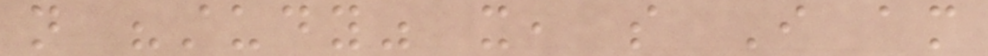not "study" it, so I am
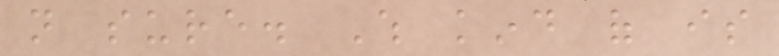not sure. Which kind of is
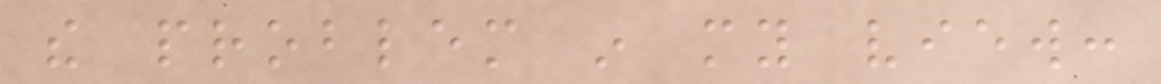the problem in my view:
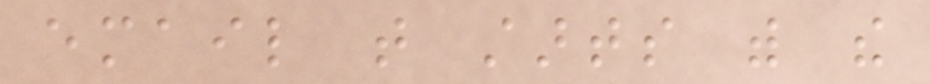email that starts with the
